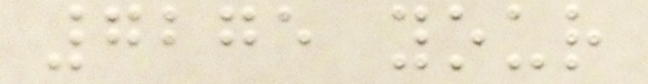7275 your
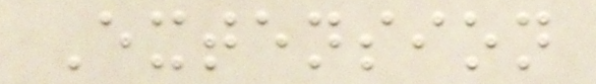Extension
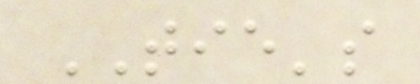TIE's
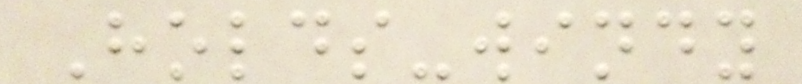Holds-windy
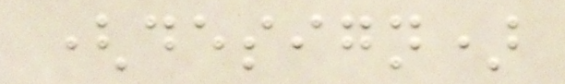(design)
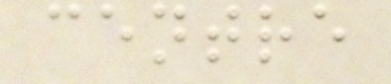centre
